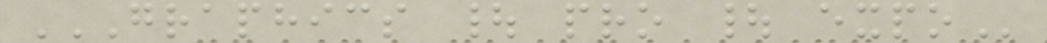GRAPHICS | PRO | EXPO
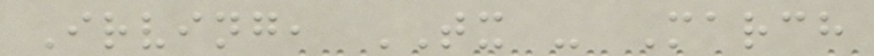Irving, TX - March
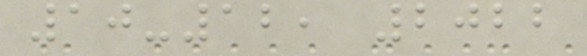10-12, 2022
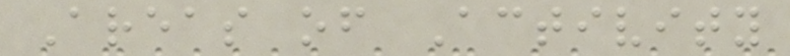Areas of Activity
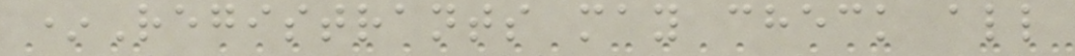*Registrants may check all
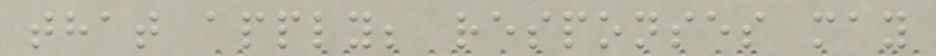that apply; responses may
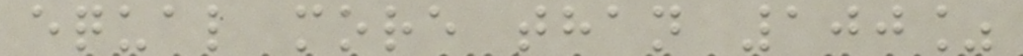equal more than 100%
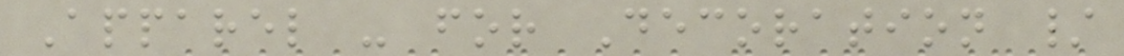Apparel - for Decoration /
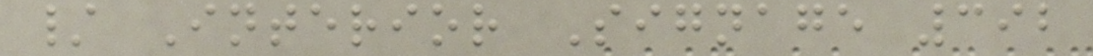/ Interior Signage 392
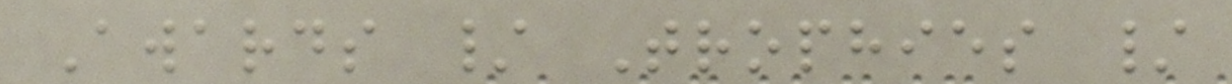Awards / Trophies /
